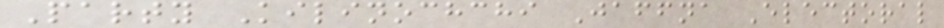Party Kilinochchi Jaffna Electoral
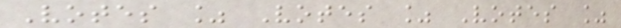Votes % Votes % Votes %
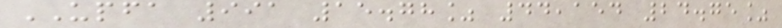UPFA 991 15.78% 44,154 24.75%
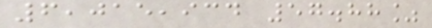6,015,934 57.88%
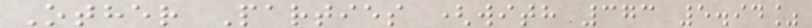Other Parties (with 373 5.94%
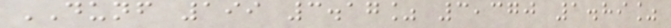DUNF 199 3.17% 3,370 1.89%
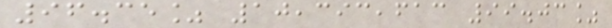96.35% 10,393,613 99.03%
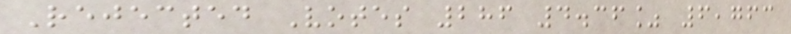Rejected Votes 286 4.36% 6,763
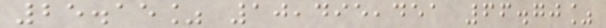25.15% 10,495,451 66.70%
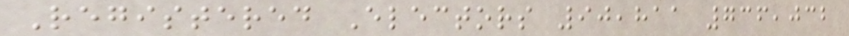Registered Electors 90,811 736,032
